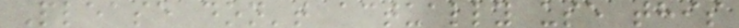Please don't actually use this
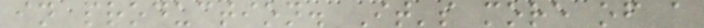in production. It's more of a
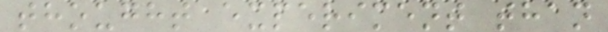thought experiment than
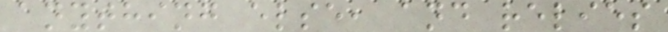anything else, and relies
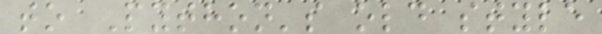to Python's old style
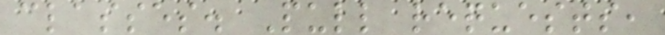classes. Pull requests,
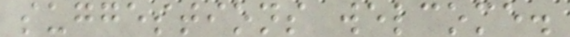suggestions welcome.
